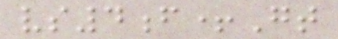vs4f+Gt
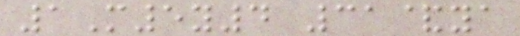1M5y4 31&ya
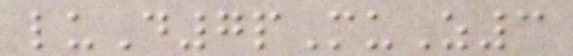luD7pMuZ3
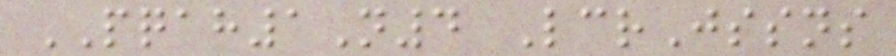PQAH1N4 LcrJssns
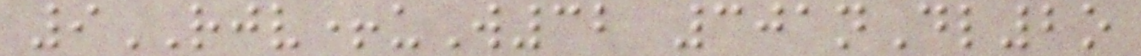9RJV+uW32 301nDl2o
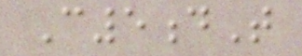C5dT
